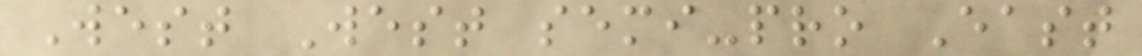West West semi-pro East
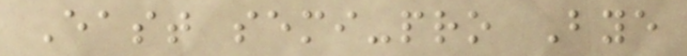East semi-pro Bye
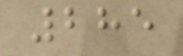285
